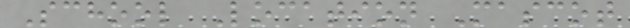School Location Mascot
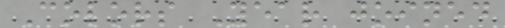Colors Year joined
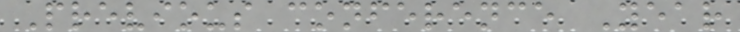Previous conference Year
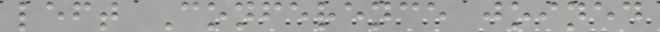left Conference joined
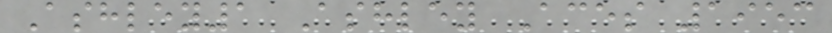Ashley1 Ashley Aces 1953
